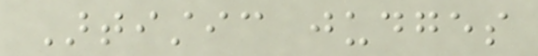Artistic judges
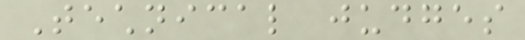Technical judges
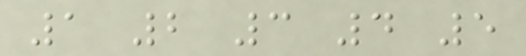1 2 3 4 5
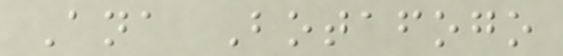Ana Botafogo
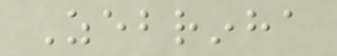Zebrinha
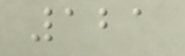121
